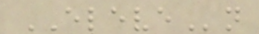ELEVEn
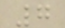7
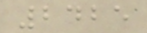2425
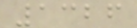1326
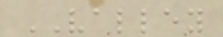VALLEY
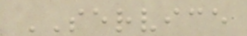SERVICE
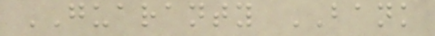GUARANTY BANK
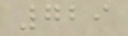729
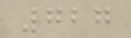727
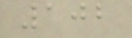102
